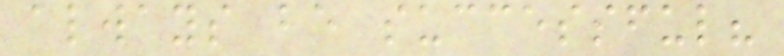always be successful?
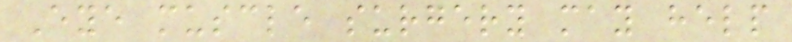Eye muscle surgery may help
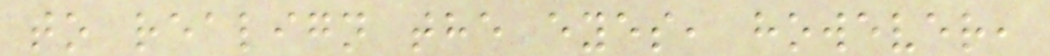to realign the eyes, however,
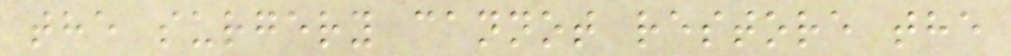the surgery cannot restore the
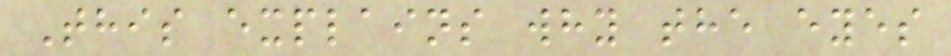This explains why the eyes
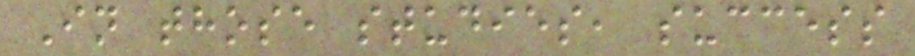In those studies, success
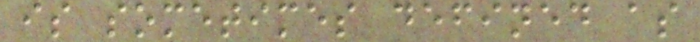is sometimes defined as
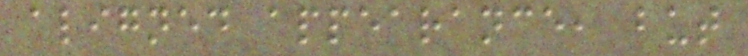aligned appearance, but
